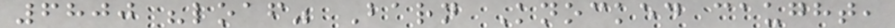6800 "loaf" Barn Knocked caught,
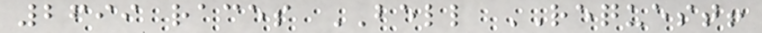2699 races BELL REQUEST!
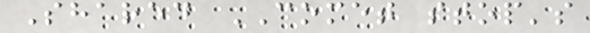Shared COMET stop's
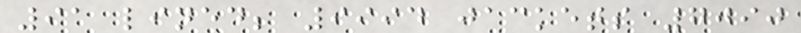91 lined; 9994 jackets 7090
